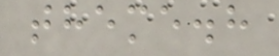theme.h
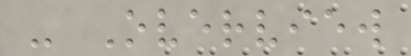- Overview
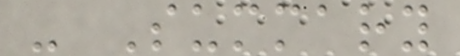- Summary
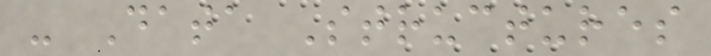- Data Structures
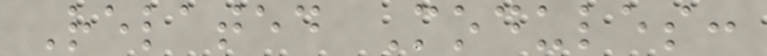Related Modules:
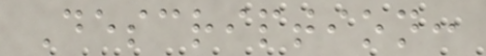Description:
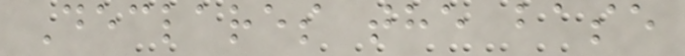Declares the base
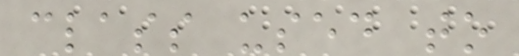class used to
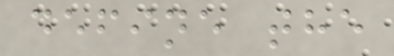define the
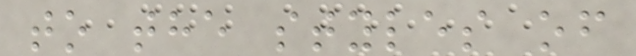to the styles of
